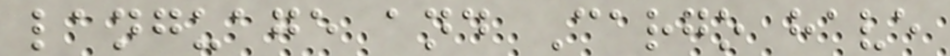language and Cargo have
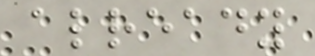already
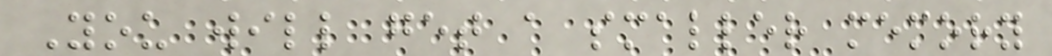You will get a smaller memory
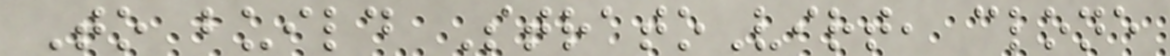To build StratoVirt, clone
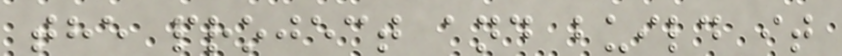the project and build it
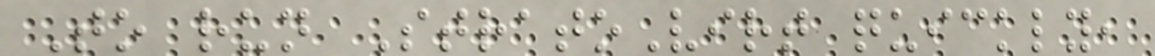To run StratoVirt quickly,
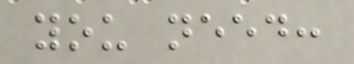you need:
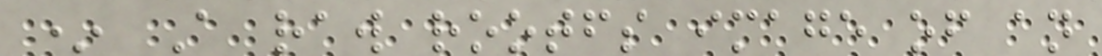* A raw rootfs image of an
